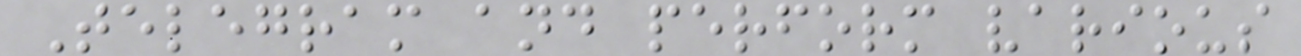Telegram and perform various
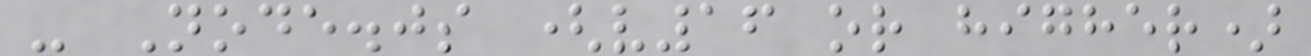- Node.js (v16 or higher)
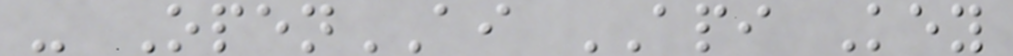- OpenAI API Key
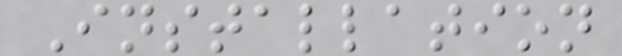Installation
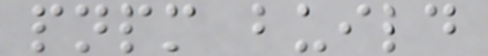pnpm build
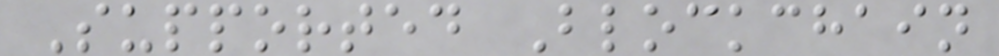Supported Blockchain
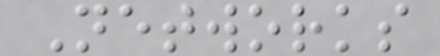Networks
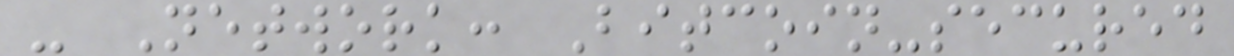- Network: Bitcoin-secured
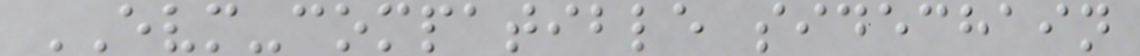EVM-compatible sidechain
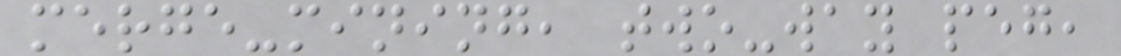merge-mining, two-way peg,
